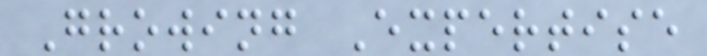Growing Expertise
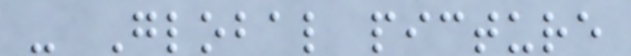- Global picture
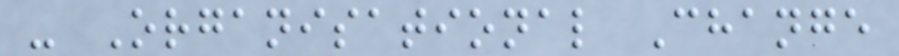- Organisational Change
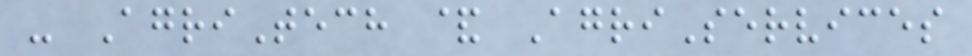- AgriTech & AgriServices
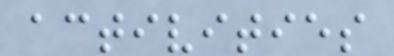activities
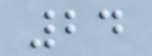24
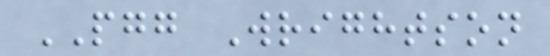PGG Wrightson
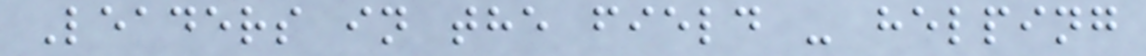Leaders in the field - helping
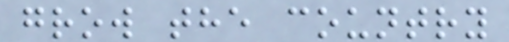grow the country
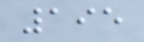195
